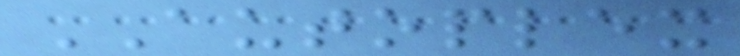AUTOPLEX
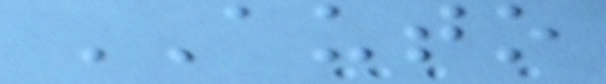AUTO
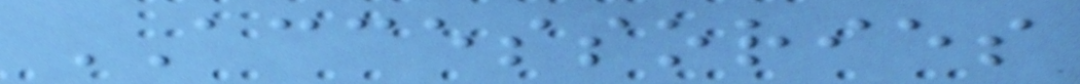ACCESSORIES
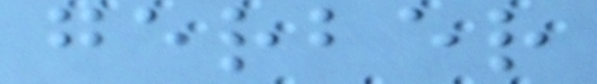gerber
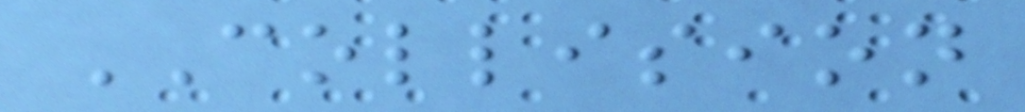COLLISION
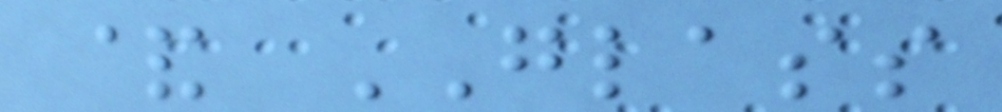& GLASS
